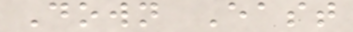Down East
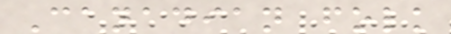Canadian folk
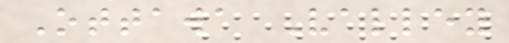Ottawa Valley
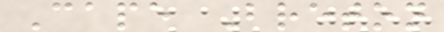Cape Breton
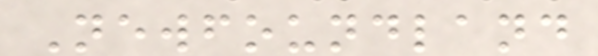Newfoundland
